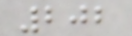202
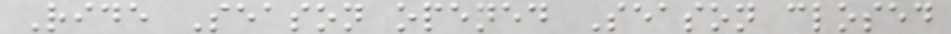Ride Season opened Season closed
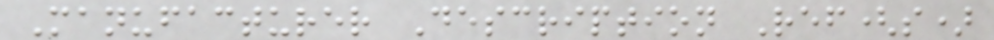Manufacturer Description Ref(s)
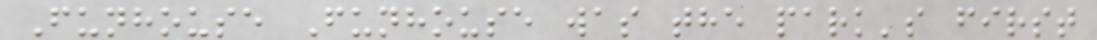Funhouse Funhouse was the park's first
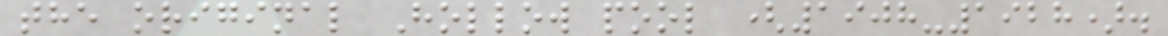the original Hollow pool (1908-1928).
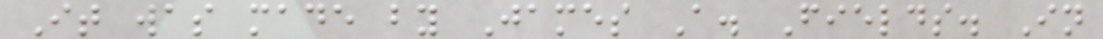It was made by James A. Fields. In
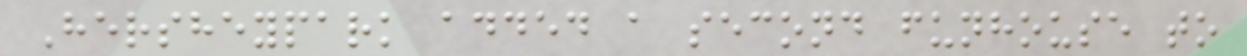Hersheypark added a second funhouse to
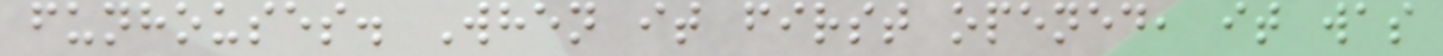funhouses. When it first opened, it was
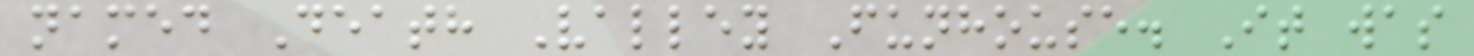named Death Valley Funhouse. It was
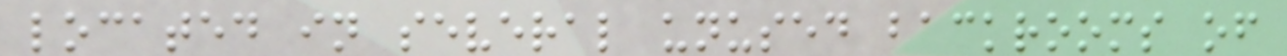located in several unused backrooms of
